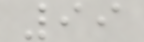99
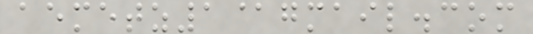aemetz1@gmail.com
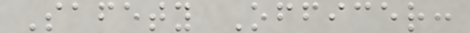Safety Officer:
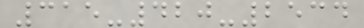315-420-2534
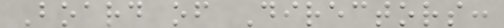Board of Directors:
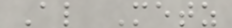Al Metz
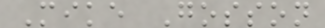Mike Gosson
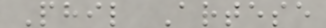Phil Artese
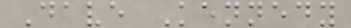Dave Kennedy
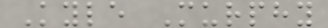Kyle Murphy
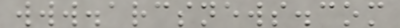www.arcsnews.com
